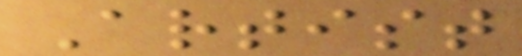Artist
